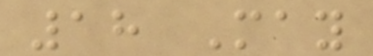18 May
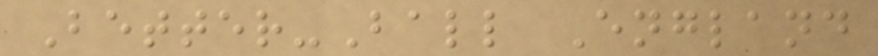Better-Ball England
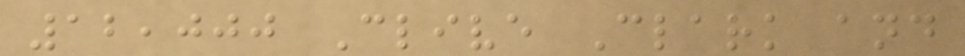12,000 Clive Clark and
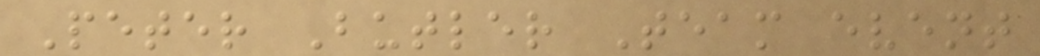Peter Butler Team event
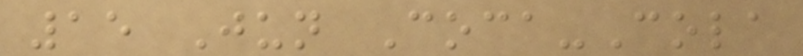15 Jun Coca-Cola
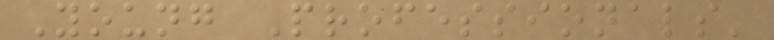Young Professionals'
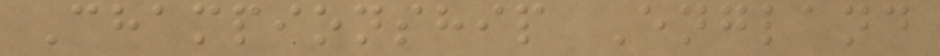Championship England
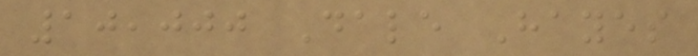10,000 Dale Hayes
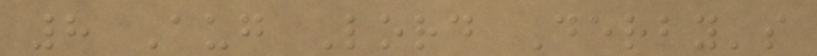8 Aug Lord Derby's
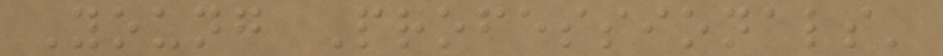Young Professionals'
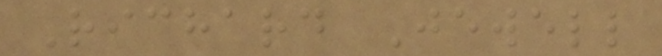Richard Jewell
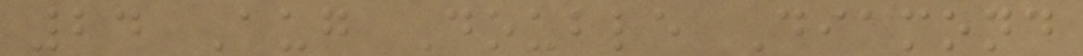24 Aug Double Diamond
